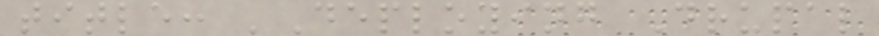title: 'Deploying Drupal
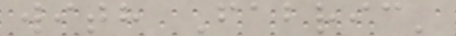with Fabric'
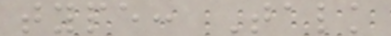type: Talk
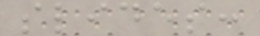slides:
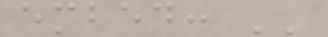embed: ''
